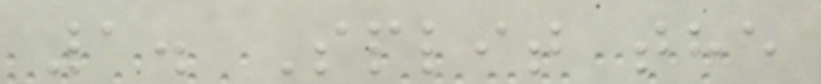1. Split the
